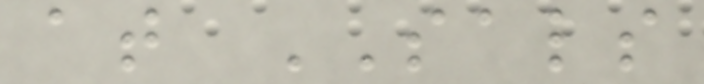at SALS
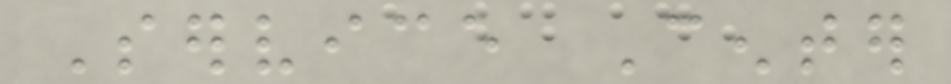Service Center
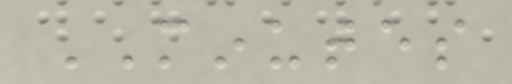MINUTES
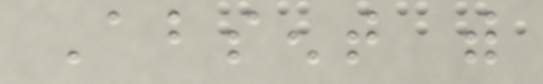Absent with
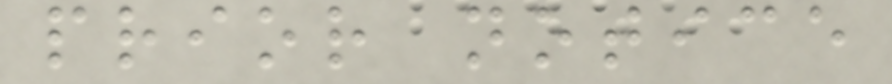prior notice
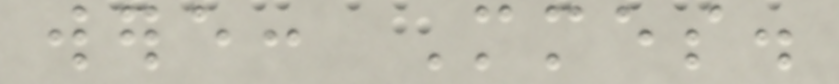were: Mmes.
